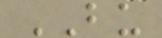BU
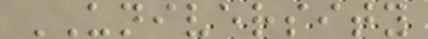UNIVERSITY
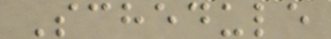Schedule
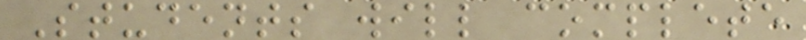Students will complete
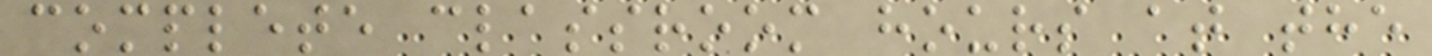complete classroom hours at the
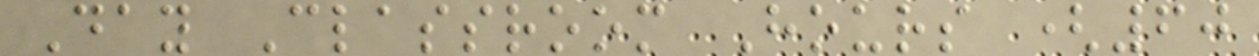Day Classroom Hours (60
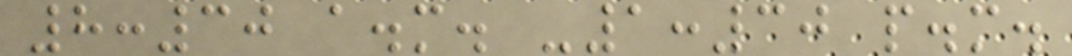8:30 a.m. -1:30 p.m.
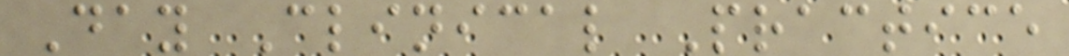Day Clinical Practice
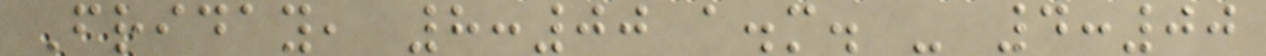Friday, 8:00 a.m. - 4:00
